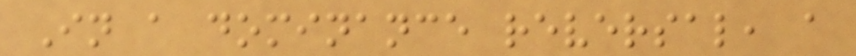In a dominance reversal, a
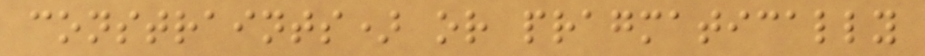constraints) or pragmatically
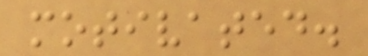motivated.
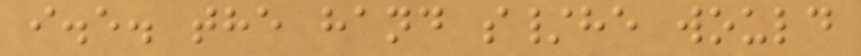i.e. the hand s/he would
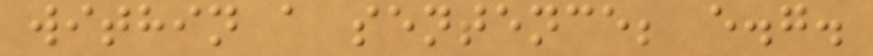within a sentence; e.g.
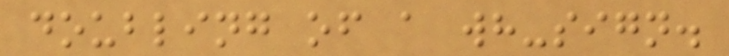doubling of a wh-sign.
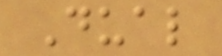Dual
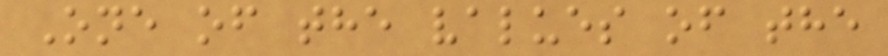One of the values of the
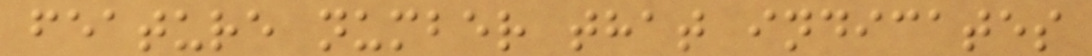feature number that indicates
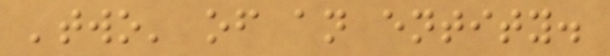'two' of an entity.
